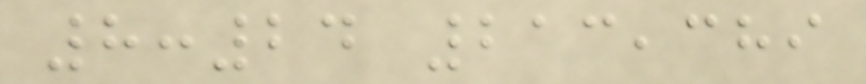8:24 213,389
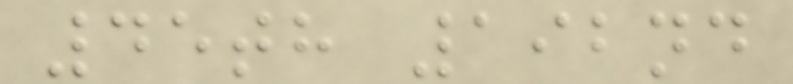45th 192nd
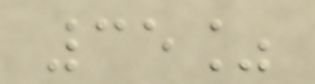35%
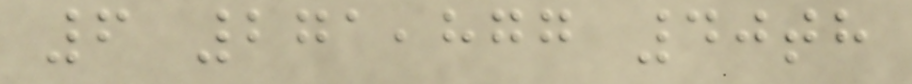6 271,877 40th
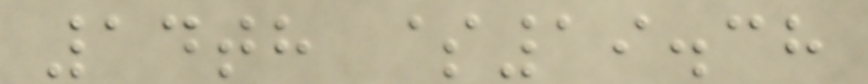14th $19.38
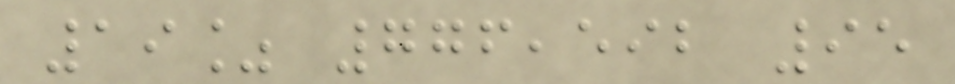19% 776,592 95
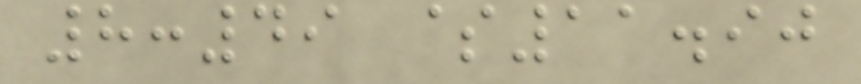8:49 $11.90
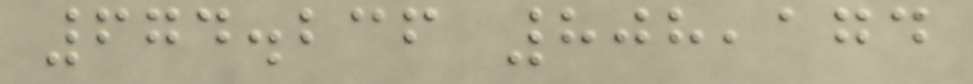674.236 808,174
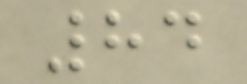84
